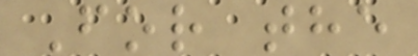For the
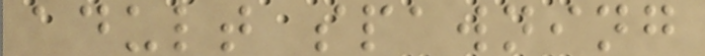adult spawning
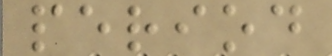period
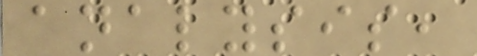analysis,
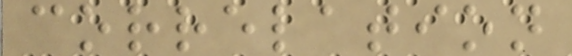correlation
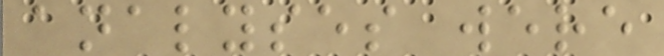analyses were
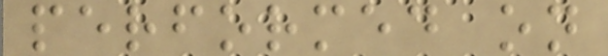performed on
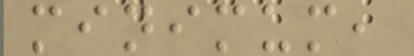minimum,
